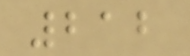212
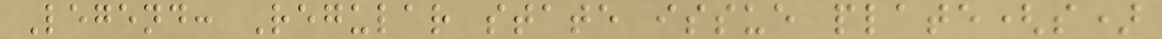Legend: Regular state issue plate(s)
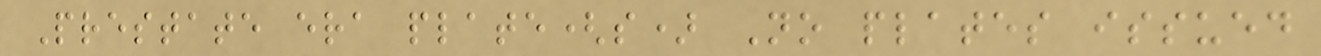Prestate era plate(s) No plates issued
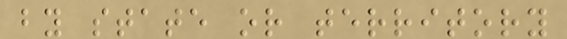by state or territory
